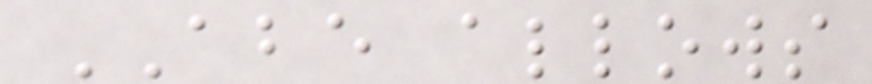ABE allows
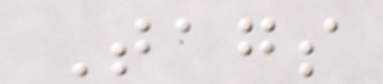Tags
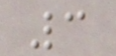3
